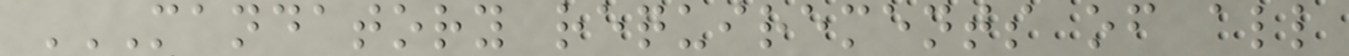MANDATORY REQUIREMENTS OF ALL
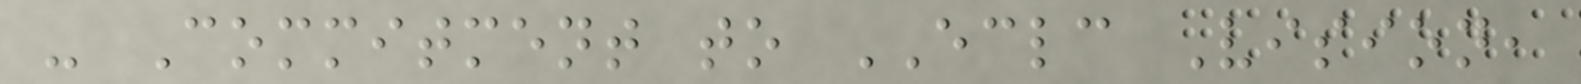- Commitment to ECLC Vision,
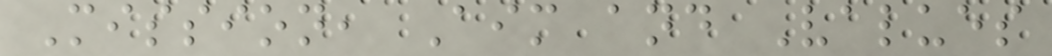Mission, Aim and Values
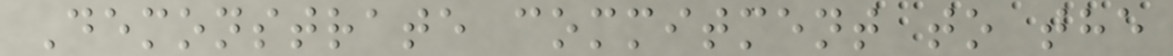Demonstrate commitment to the
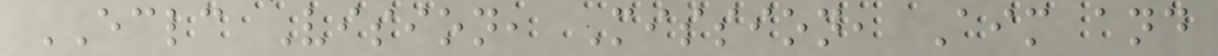ECLC Vision, Mission, Aim and
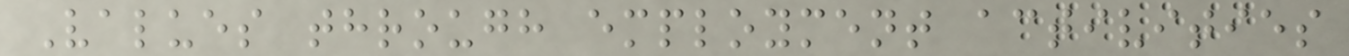Values through employment activities
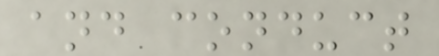and conduct
